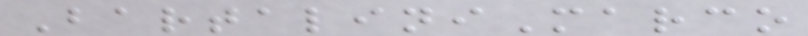BartaliniMarco
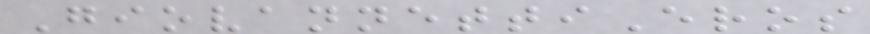GiovannettiEros
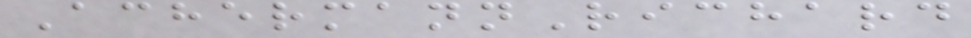AchermannRichard
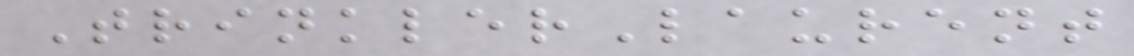TrinklerLaurent
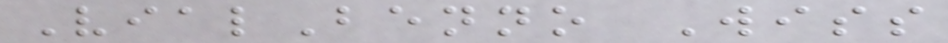VialBenno Wiss
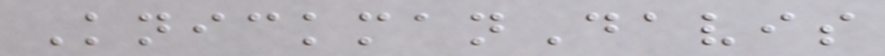KnickmanDavis
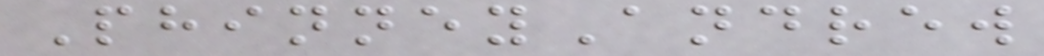PhinneyAndrew
